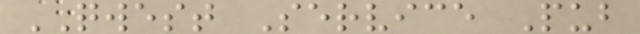QWEST Service Pub
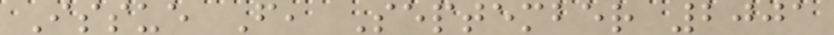Issue F, September 2001
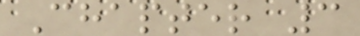Chapter 3
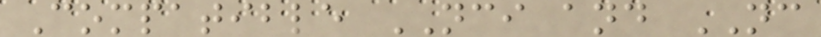Compatible NCI and NC
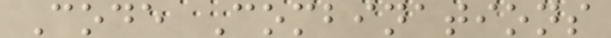Code Combinations
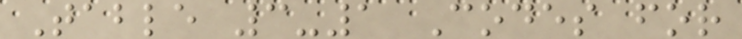Table 3-1 Codes for
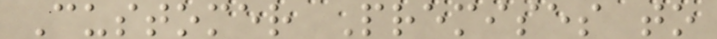Customer Premises to
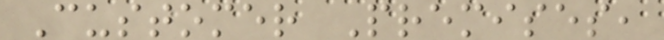Customer Premises,
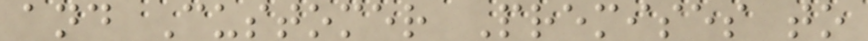and Customer Premises to
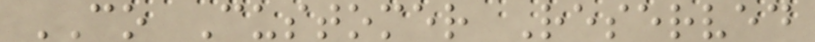CO Customer Reserved
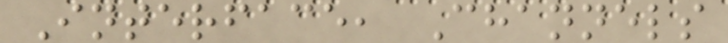Interface, Channels
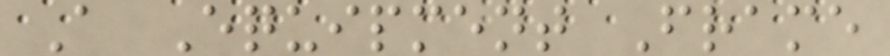A Equipment Frame
